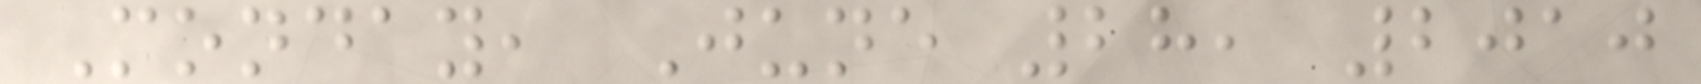Monday, June 28, 2010
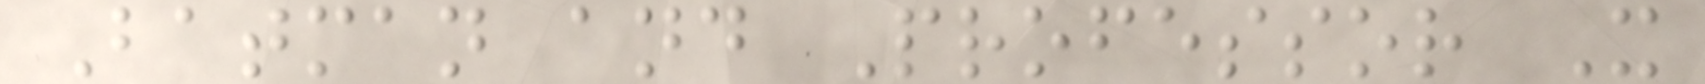Batman and Professor X
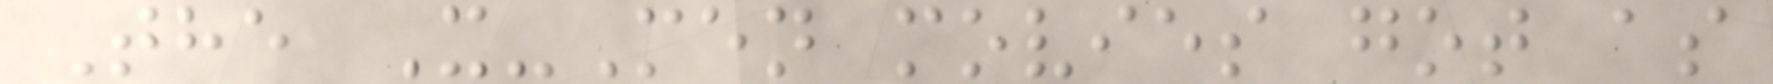The X-Men movies got as
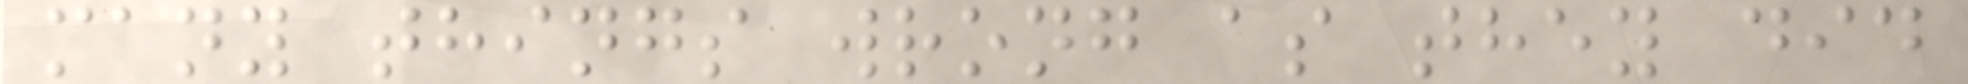many things wrong as they did
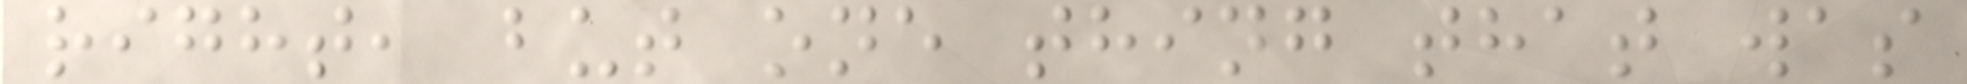right, but one thing that was
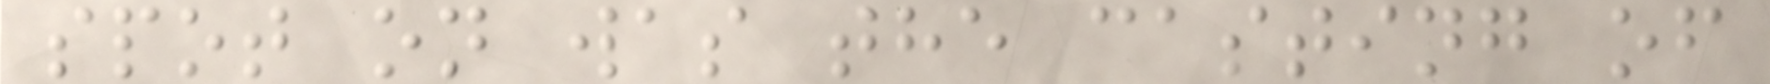spot on was the casting of
